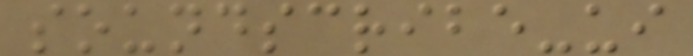soundscribe-ui
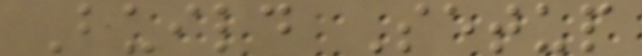Build Setup
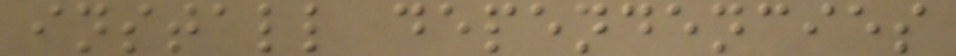install dependencies
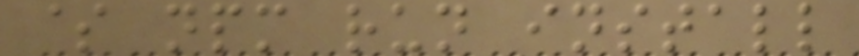$ npm run install
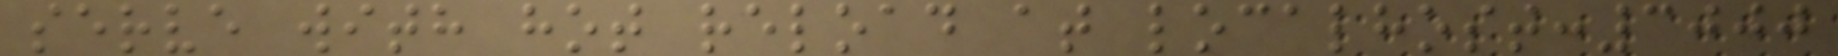serve with hot reload at localhost:3000
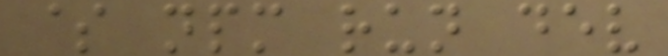$ npm run dev
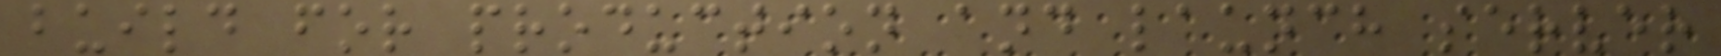build for production and launch server
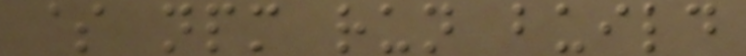$ npm run build
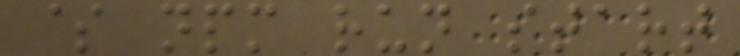$ npm run start
